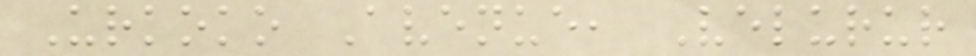Urkoko Avenue, Velurur
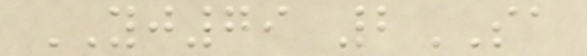YJ79 2SA
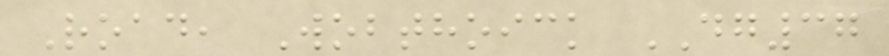Road, Wobthoick DG37
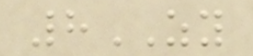8ZY
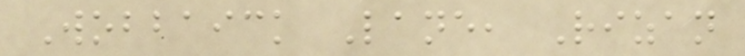Wobbaick Lane, Rizan
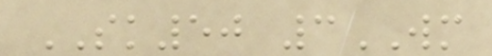SK50 3WM
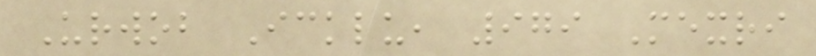Urwob Icklu, 979 Mexri
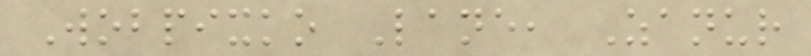Wobpixko Lane, Zanur
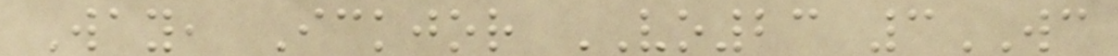Way, Ickjor VO23 3WC
